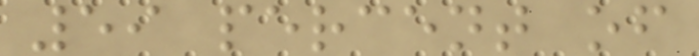59 percent of
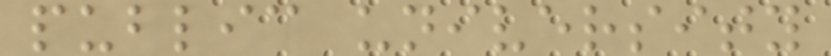public university
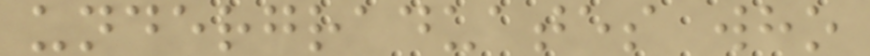undergraduates who
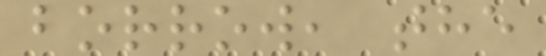borrow, the
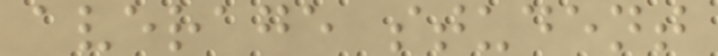average student
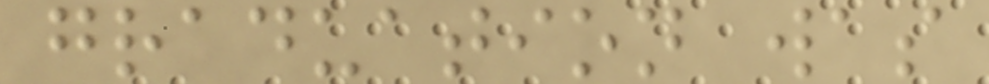graduation was
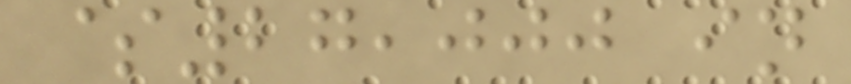$27,000 in
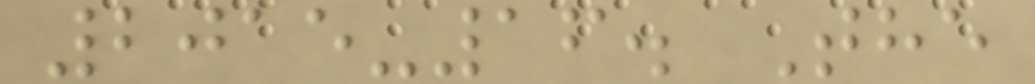2015-16. The
